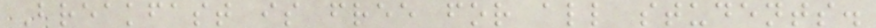Breakfast is free for all students.
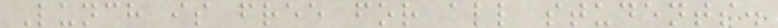Lunch is free for all students.
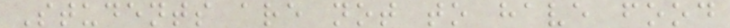Students are not to have food
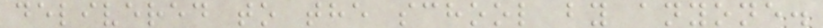delivered to the school by anyone.
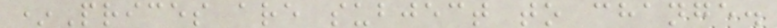*Prices are subject to change.
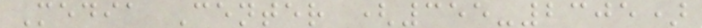Media Center (355-2305)
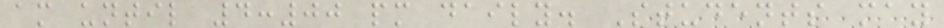am until 4:00 pm daily. Students may
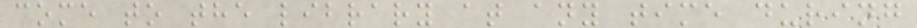come to the library at any time during
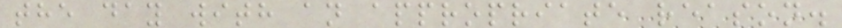the day with an appropriate reason.
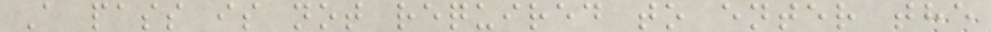A pass is not required to enter the
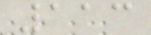113
